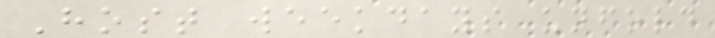Host weekdays unfold
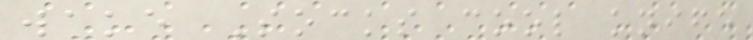wake Socks cool knife
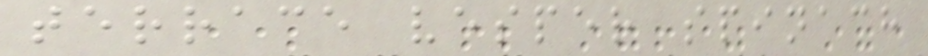terrace vesper spinach
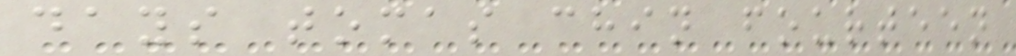days tomas chin fourteen
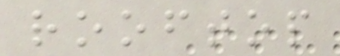rooftop
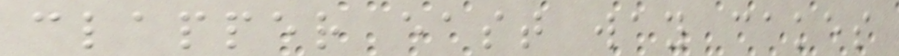clapper east way cakes
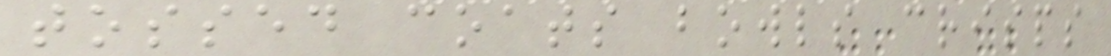tossed coats bowls crisps
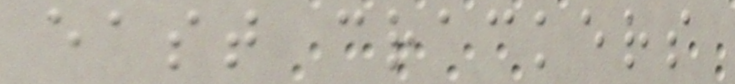east crackers
